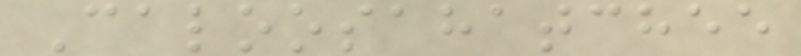Caloosahatchee
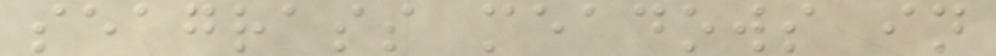seagrass meadows in
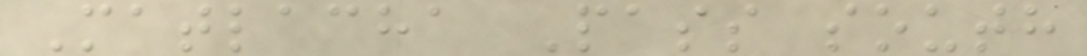Matlacha Pass south
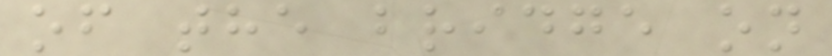of the bridge on
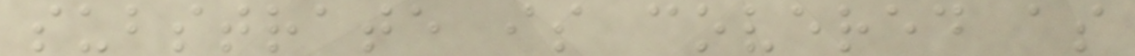substrate is covered as
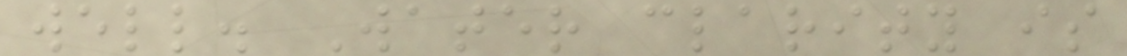well. Water clarity is
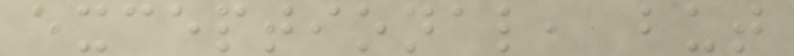exceptional, but
